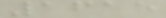1615
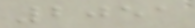2051
